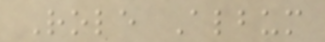Role Album
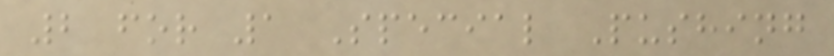2 for 1 Special Pushing
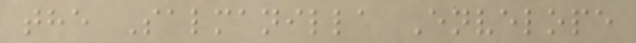the Salmanilla Envelope
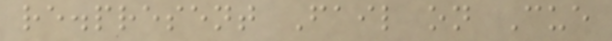re.present Fail on Cue
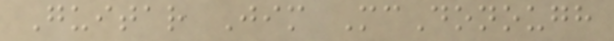Guitar Jim McDonough
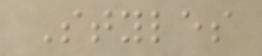Styles
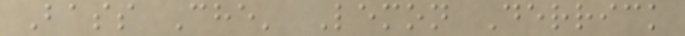Bass Che' Lemon Derrick
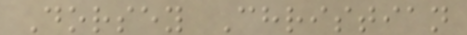Dorsey Christian
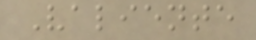Valiente
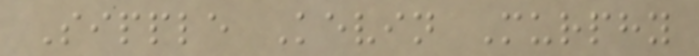Sipple Kevin Murphy
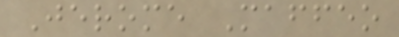Jerome Maffeo
